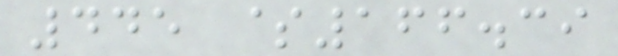445 $166.39
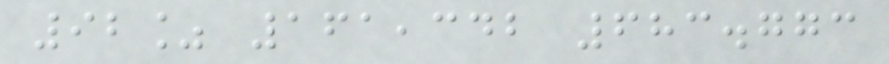92% 161,342 683.773
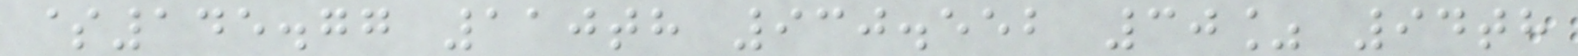$145.77 110th 930.552 30% 94th
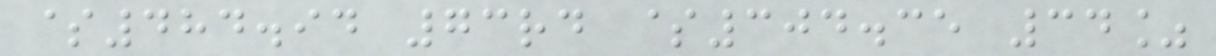$484.94 73rd $304.35 34%
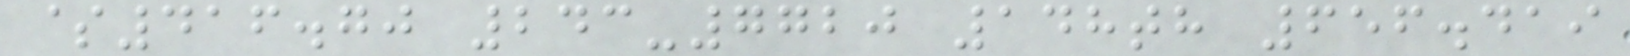$416.70 243-7720 148th 656.419
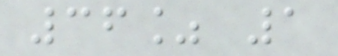36% 1
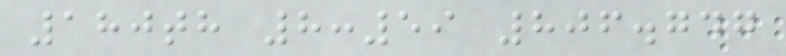180th 8:59 806.747
